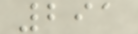291
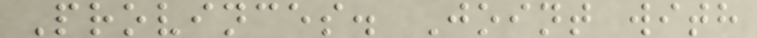Provinces. Joint with
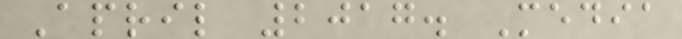April 2017. Media
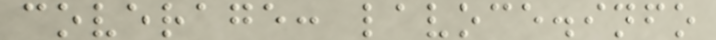coverage: lavoce.info
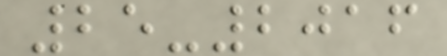25-2016
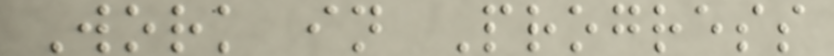Work in Progress
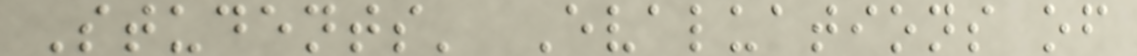Students' Evaluations of
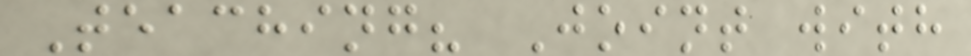Teaching? Joint with
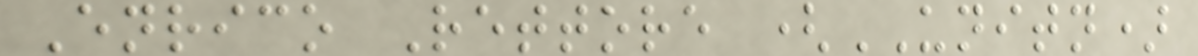Enrico Rettore (UNITN)
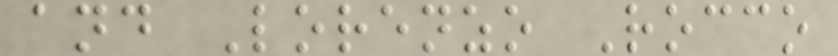and Lorenzo Rocco
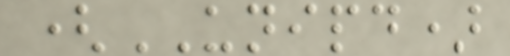(UNIPD)
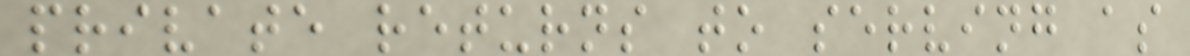private returns to serving as
